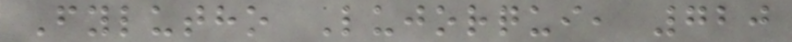Fylutho Lujorqui, 720
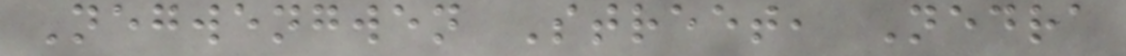Negwengwen Street, Nedra
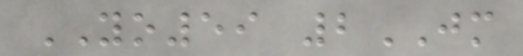YO59 2JM
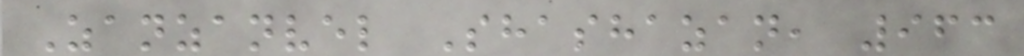Zanzanvel Shashazan, 963
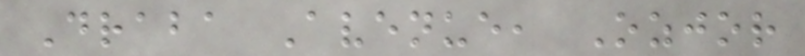Draba Avenue, Ozjor
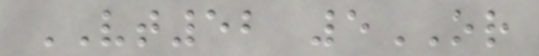VT52 5OR
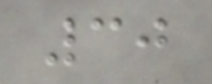30
